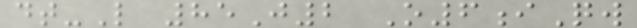dt-L 85J2 O6iQw
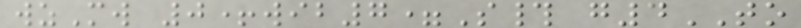wzMw 0+wib7=S# g4TO
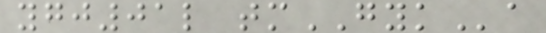ygj01l tmGYKa
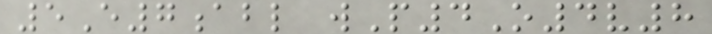5E7abl wP4O4v8
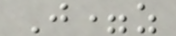J=z
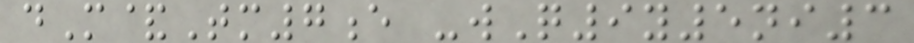dM&Tm7e -wQ9y5ni3
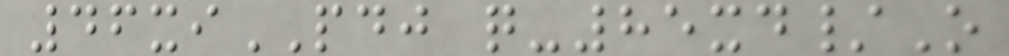46xiPDJ q-85xd/O
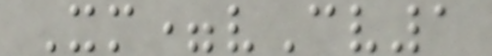Xm=vCv1
